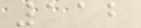112
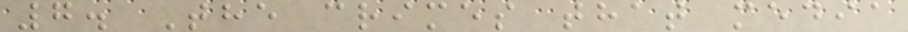7. The crimes that media
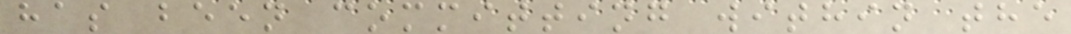has been committing within the
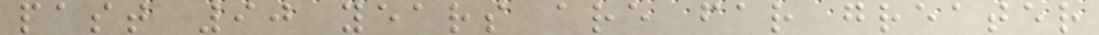past 90 years are far greater
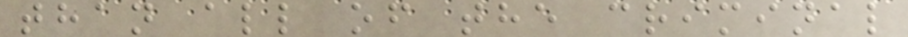than all of the criminal
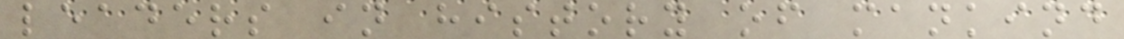leaders in history of mankind
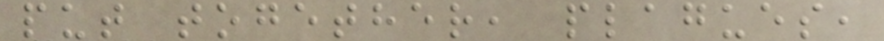put together, plagues,
